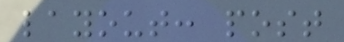layout: post
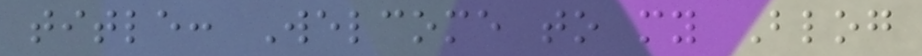title: Welcome to my Blog
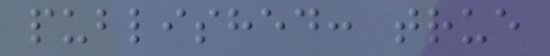published: true
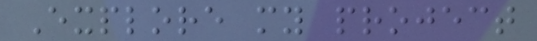Explore my project
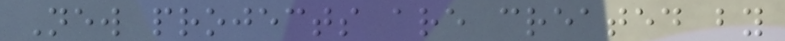New projects are created by
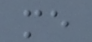me
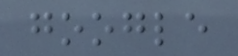google
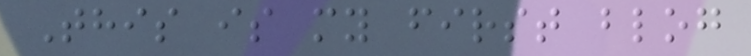This is my first blog
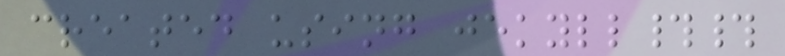created using jekyll##
